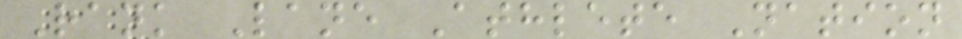Rank Lane Athlete Nation
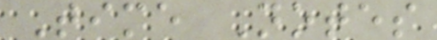Time Notes
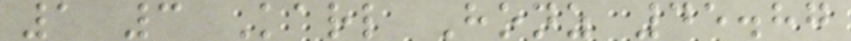1 3 Karl Honz 45.87
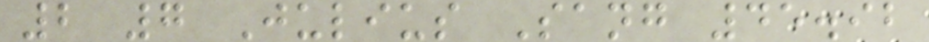2 7 Julius Sang 45.92
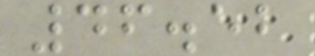46.52
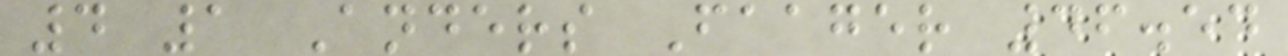4 1 Anders Faager 46.54
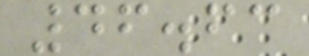46.63
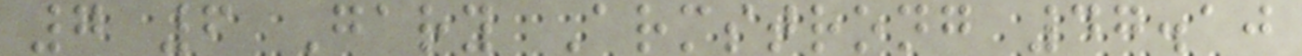7 6 Gary Armstrong 47.10
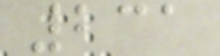231
